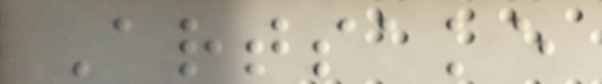Artsake
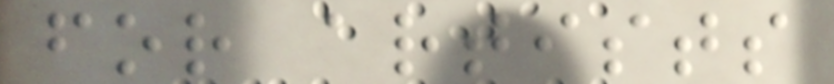for artists
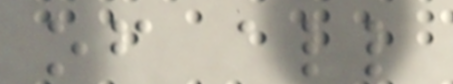of all
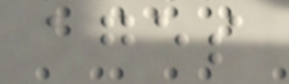ages
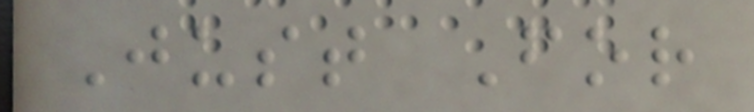Just For
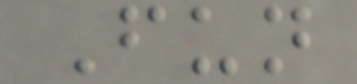Fun
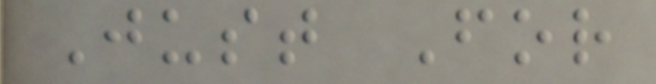Just For
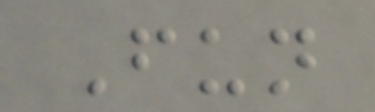Fun
